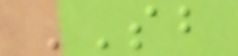SB
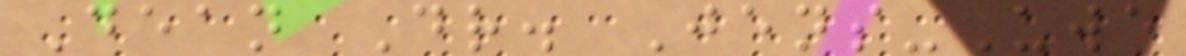Dean Dr. Jens-Uwe
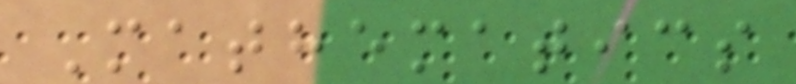Mathematics
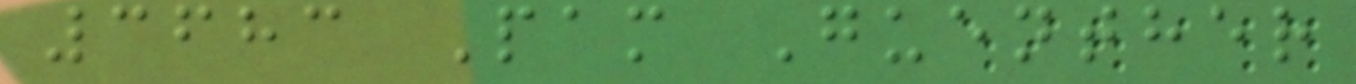3683 Pam Guenther
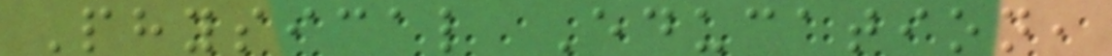Physical Education,
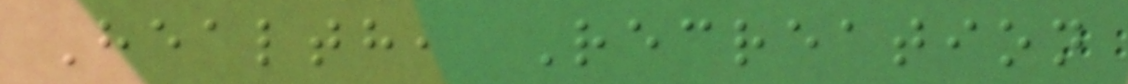Health, Recreation
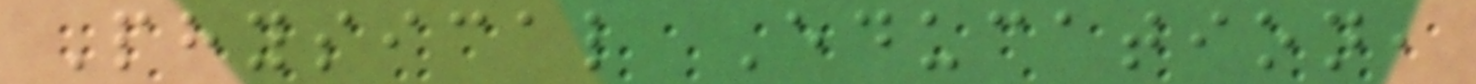Physical Education,
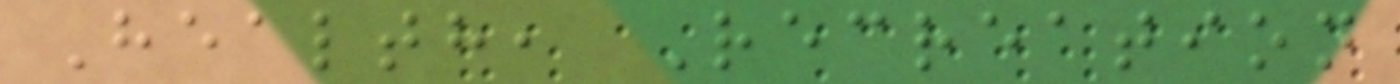Health, Recreation
